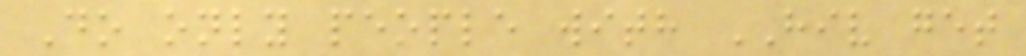Do only people with HIV get
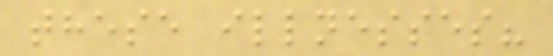these illnesses?
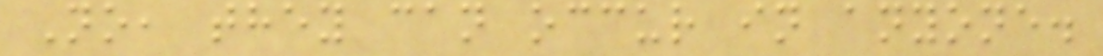No, they can occur in anyone.
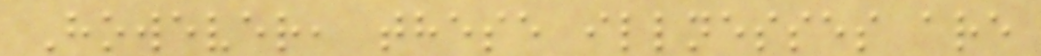However, these illnesses are
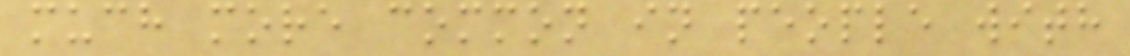much more common in people with
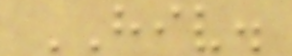HIV.
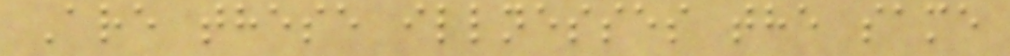Are these illnesses the same
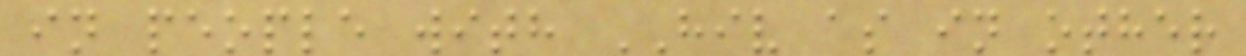in people with HIV as in other
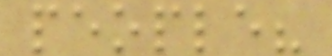people?
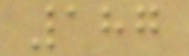187
